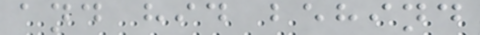and hid behind
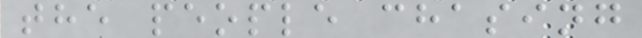the people chasing
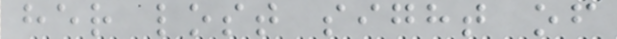her lost sight of
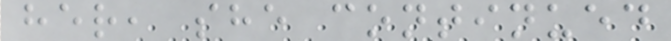her, she continued
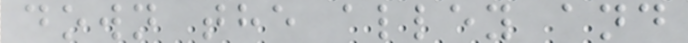down the alley and
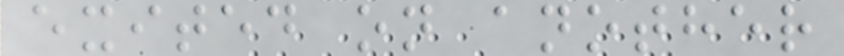exited on another
